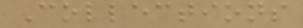Collections
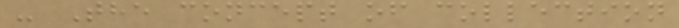- The concept of collection
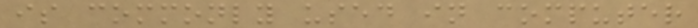is commonly used in computer
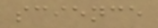science
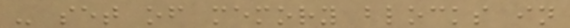- set of memory blocks in
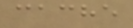cache
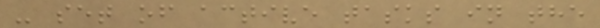- set of active tasks in the
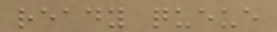ready queue
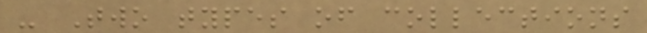- Two types of collections
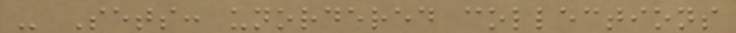- Sets: unordered collections
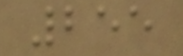255
